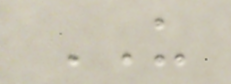US
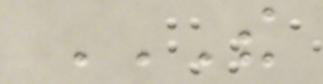THE
